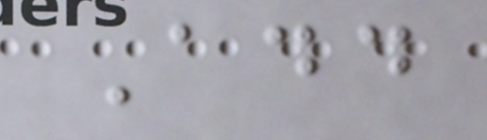Add
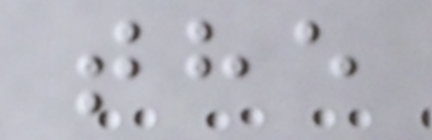the
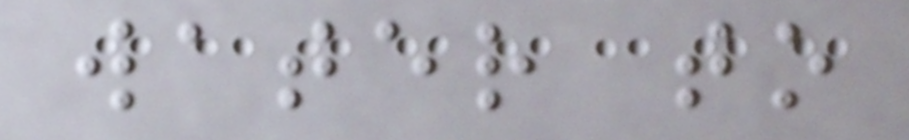water to
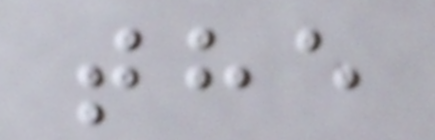the
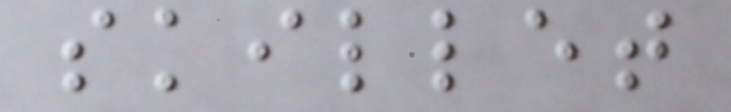skillet
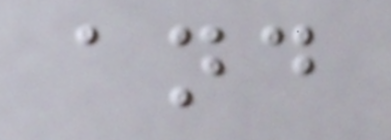and
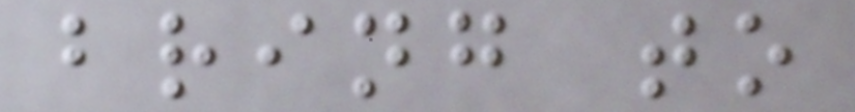bring to
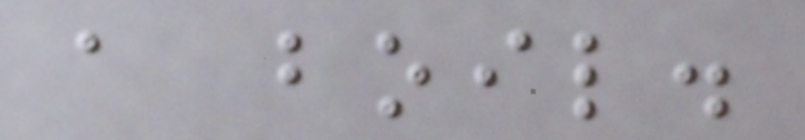a boil.
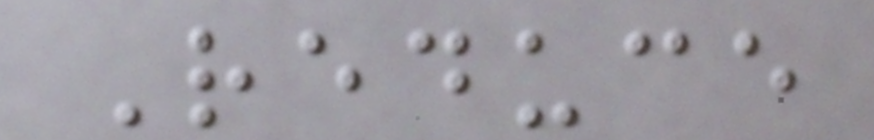Reduce
